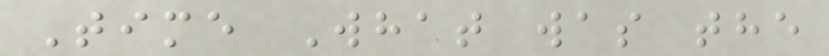Time What was the
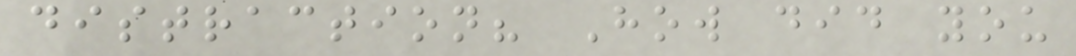distraction? How did you
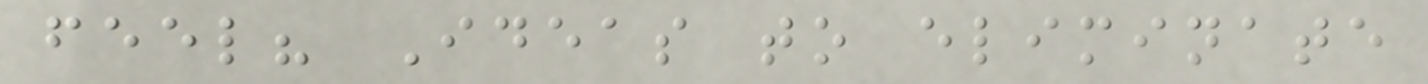feel? Ideas to eliminate
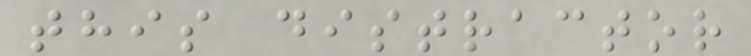this distractor
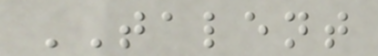TALENT
